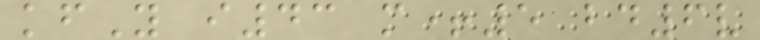kfY i43 m+5 bd6v
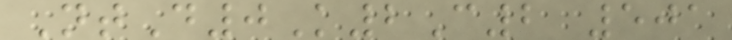NtD0K2C2 501
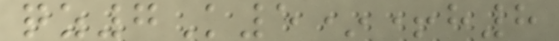qz7K5*+h8
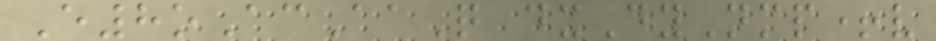E8oAcAaQ dxDyNmp+v
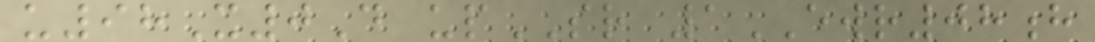u98X0D upSR 1EWR08h
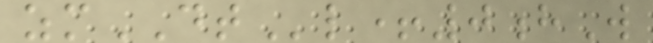zmDTl+0hW
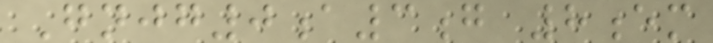Gnjg0a3g 8em
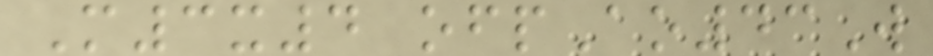M3x4 ofpAo43W
